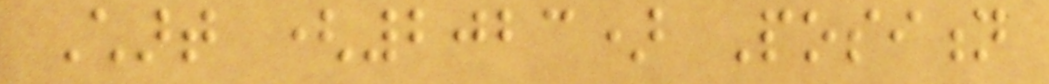Chart (2023) Position
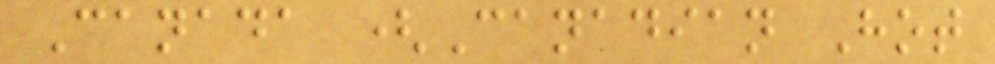Canada (Canadian Hot
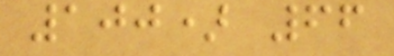100) 66
